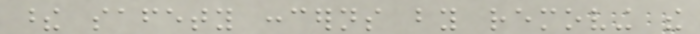these safety concerns by removing the
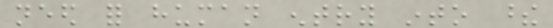need for human entry into these
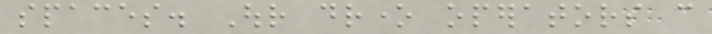spaces. Our drone operators can
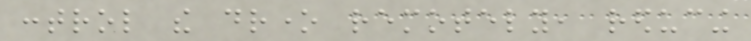control the drone remotely, reducing
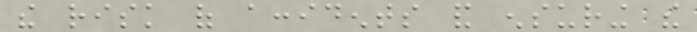the risk of accidents and ensuring the
